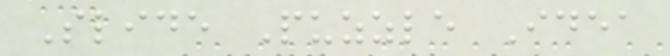Slide Puzzle Idea
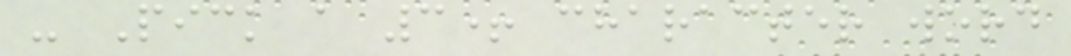- Pick a 3+ character word
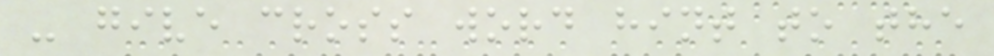- give cross word hint to the
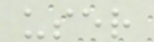user
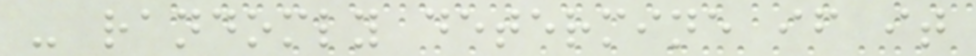- randomly determine if it
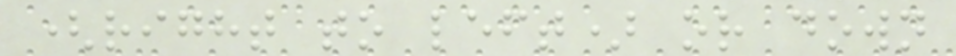(right to left) or down
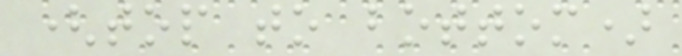(top to bottom)
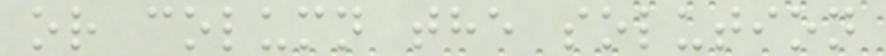or column the solution
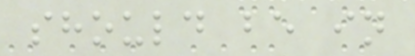should be in
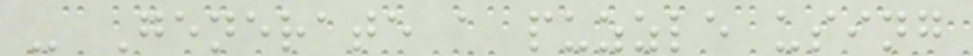- Generate a puzzle using
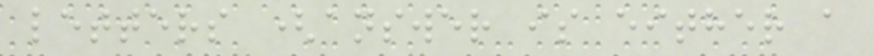letters (answer is either a
